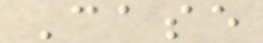Case
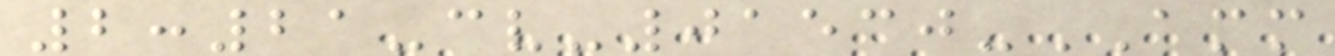2:21-cv-01530-AMM
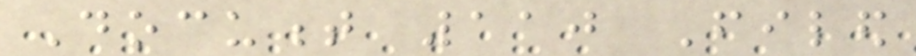Document 110 Filed
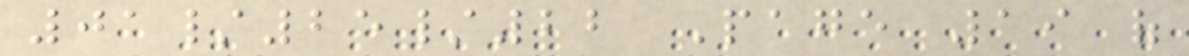01/25/22 Page 19 of
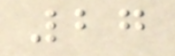27
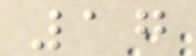17
